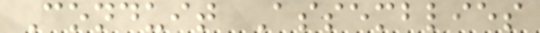Conduit Assemblies
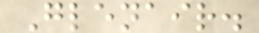Glenair.
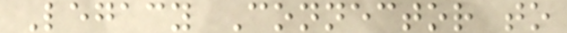Legacy Connector to
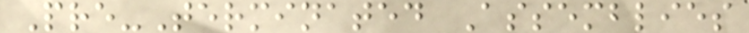Pre-Terminated Assemblies
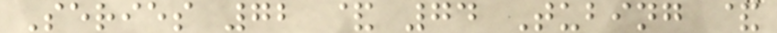Series 72 & 74 Tubing &
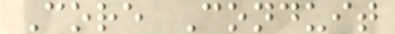Core Conduit
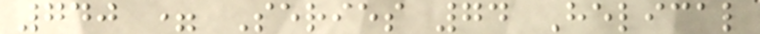740 = Series 74 Helical
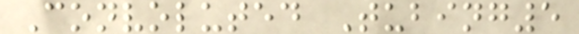Convoluted Tubing5
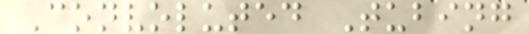Convoluted Tubing
